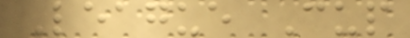League Cup
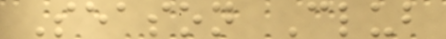Season Club
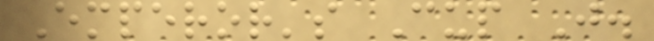Emperor's Cup J.
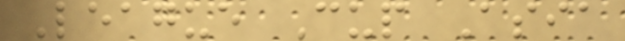League Cup Asia
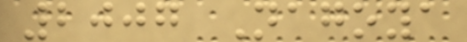2007 Nagoya
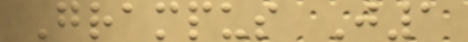Grampus J1
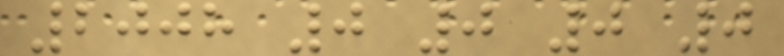2008 0 0 0 0
